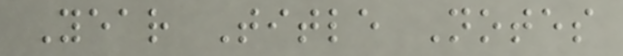Year Title Notes
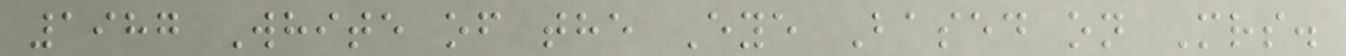1987 White of the Eye Based on Mrs.
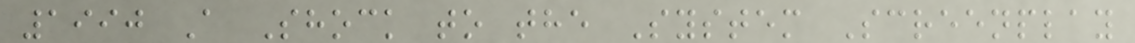1990 A Shock to the System Screenplay
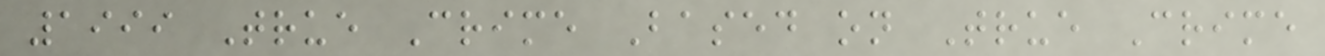1999 True Crime Based on True Crime
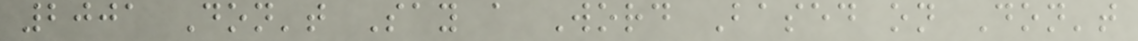2001 Don't Say a Word Based on Don't
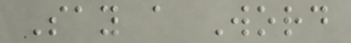Say a Word
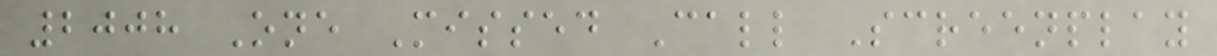2008 One Missed Call Screenplay
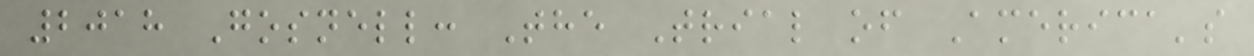2018 Gosnell: The Trial of America's
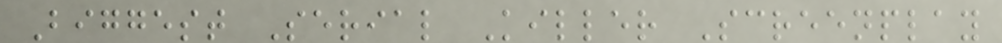Biggest Serial Killer Screenplay
